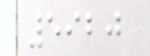5920
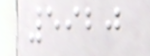5920
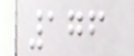176
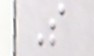S
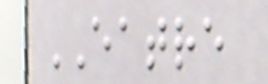EATRE
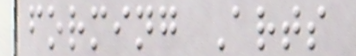forming Arts
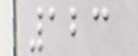123
